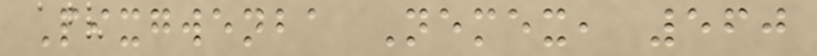Pixgwenba Nemex, 560
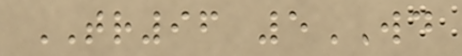TR96 5WD
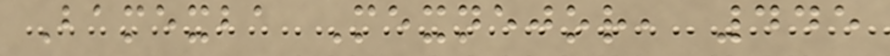Bamexba Mexnejor, 445
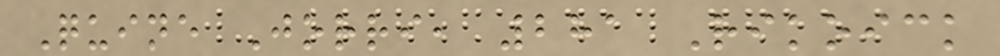Quine Jorri, 281 Rikoick
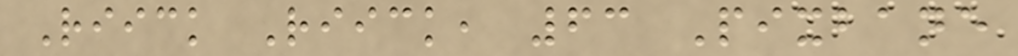Riick Riick, 63 Pixbane
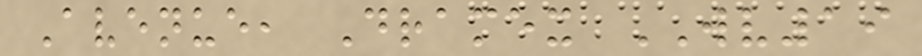Avenue, Dramex WV19
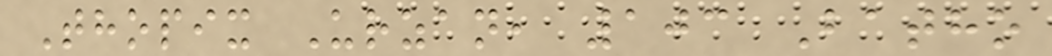Thopix Urzan, 103 Batho
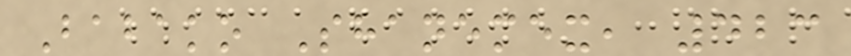Babako Shanemex, 423
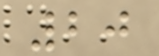20
